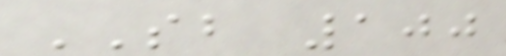SB 100
